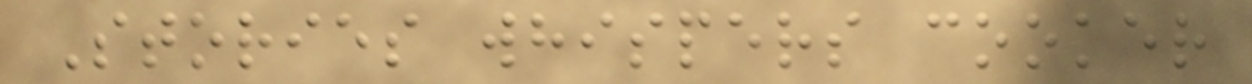Stories whispers cooker
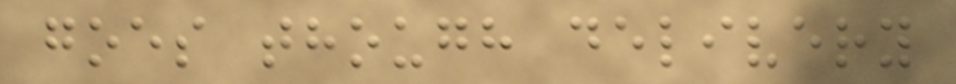goes though delivery
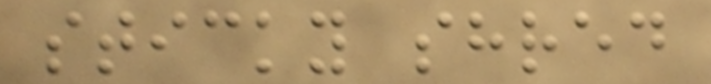sticky shred
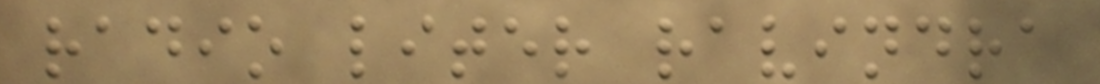radio liter ravindra
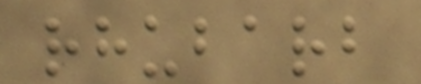rhubarb
